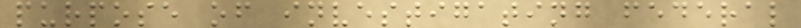purpose of investigating federal
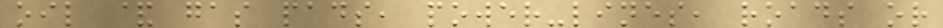oil & gas pads, power-lines, roads or
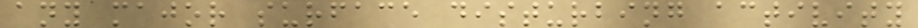any major surface disturbing activity
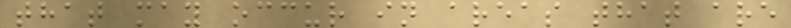that may occur in areas that are
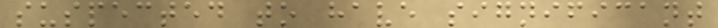suspected to have significant
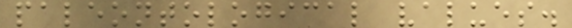paleontological values.
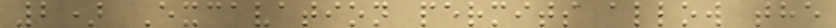2) Excavation permits allow the
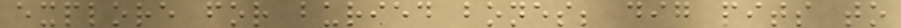explore for buried bones; dig pits to
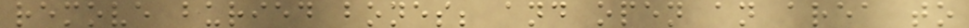remove buried bones; and open an area to
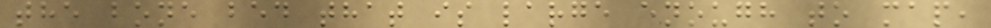the bone bed that is large enough to map,
